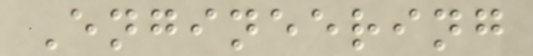Engineering
